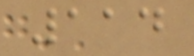114
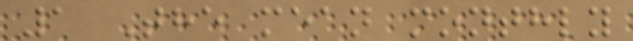1 The mean monthly
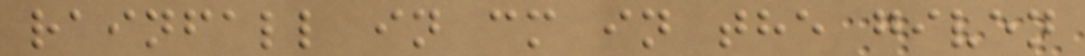rainfall in cm in the given
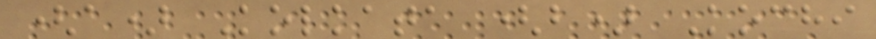(a) Kolkata (b) Kochi
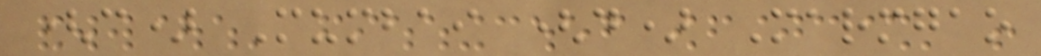(c) Mumbai (d) Marmgao
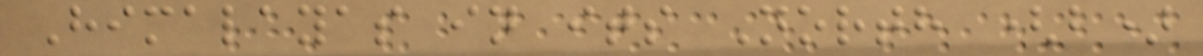Himalayas in its North (b)
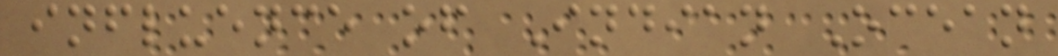influence of Indian Ocean
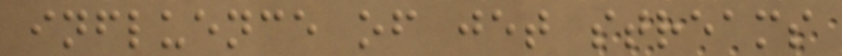influence of jet streams
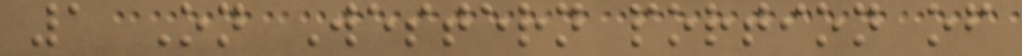1 On Western portion of
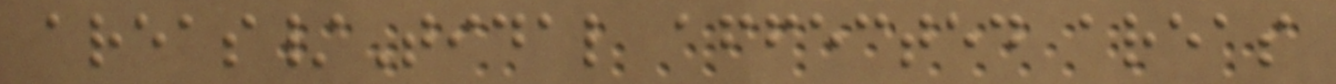areas/Tidal affected areas
